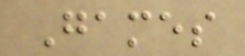Games
